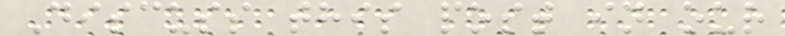Discuss this post in our
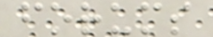forums
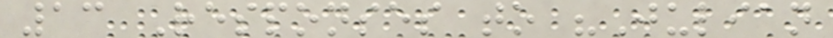13 Responses to "Julian
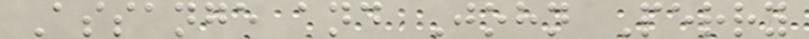Assange and John Perry
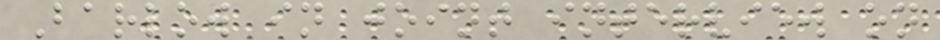Barlow in joint interview on
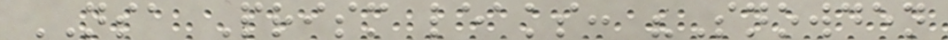NSA Prism leaks: "Snowden
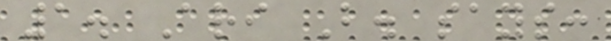1. Ari B. says:
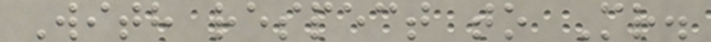With respect to Mr.
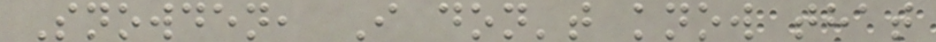Snowden, I don't know that
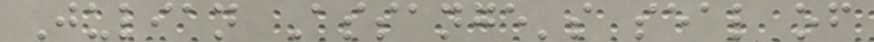Julian Assange's seal of
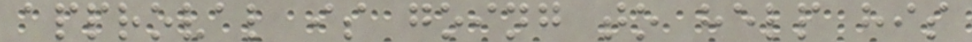approval is going to help his
